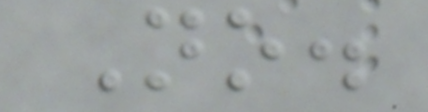No.
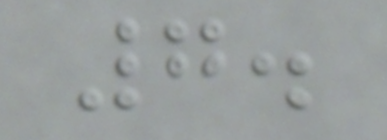7.
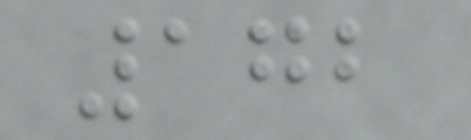172
